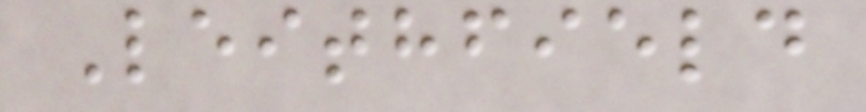Leithfield
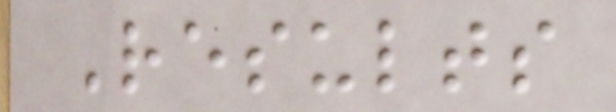Results
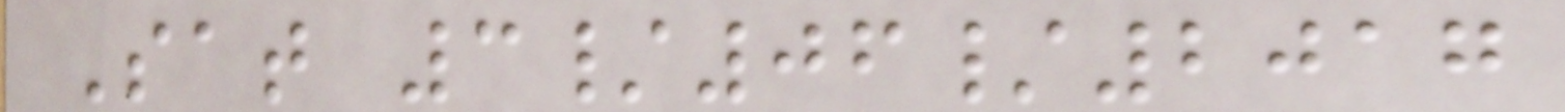Sat 3/06/2017
